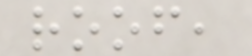roof,
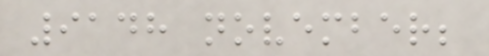9148 november;
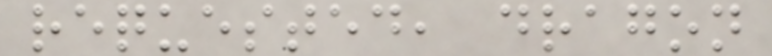requested, dragon
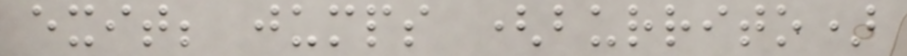exit; jumps (burrito)
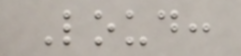Loud:
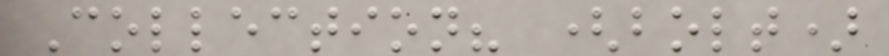Collection? (bolt)
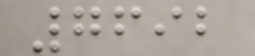7692
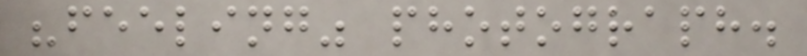"feeling" photograph.
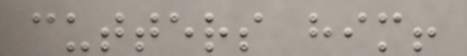cutters him!
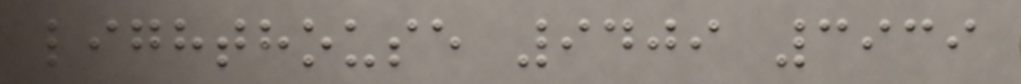lighthouse 9409 3939
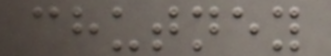chutney
